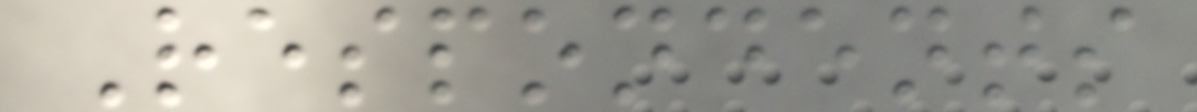Respondents
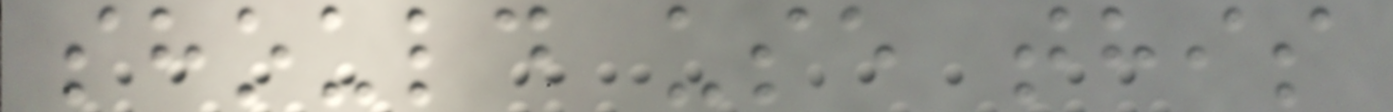should use this
